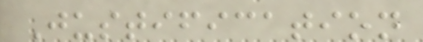Justification
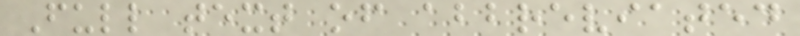Full text of abbreviated
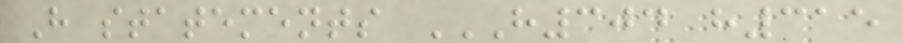H statements H304 H315
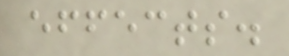effects.
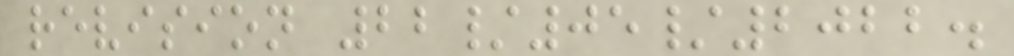revision 22/05/2022.
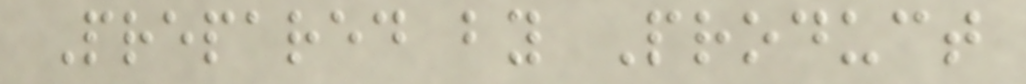Prepared by Product
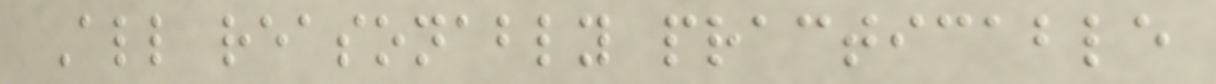All reasonably practicable
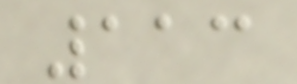113
